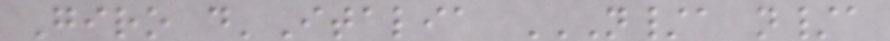Giro d'Italia N/A N/A
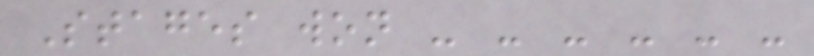Stages won - - - - - -
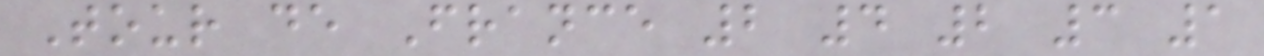Tour de France 2 4 2 3 1
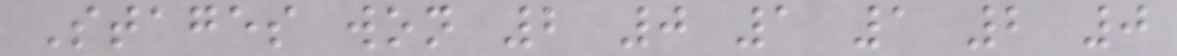Stages won 2 0 1 1 2 0
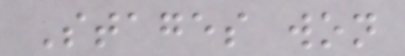Stages won
